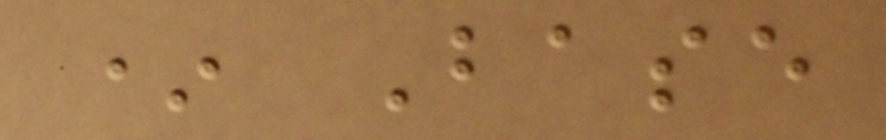* Base
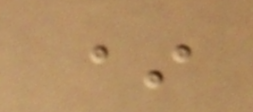*
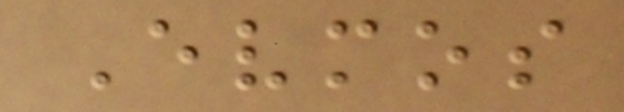Evmos
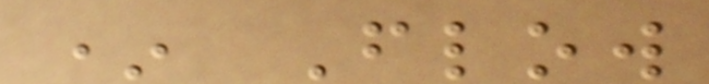* Flow
